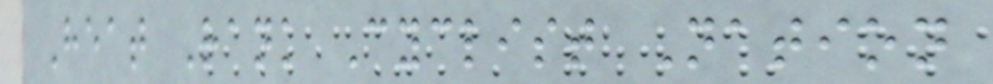Heat Rank Cyclist Nation
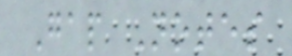Gap Notes
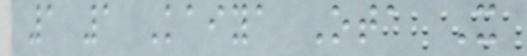1 1 Kaiya Ota X
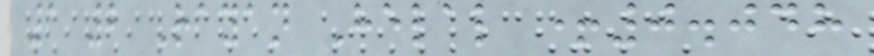1 2 Rayan Helal +0.048
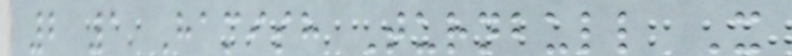2 1 Hamish Turnbull X
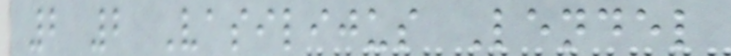2 2 Vasilijus Lendel
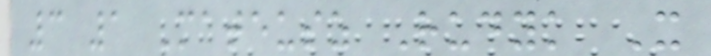3 1 Mateusz Rudyk X
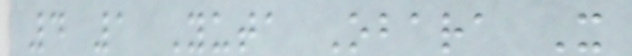4 1 Yuta Obara X
